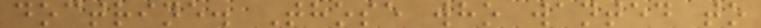doctrine. Those who wanted to
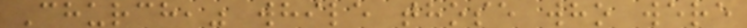Church," while those who were
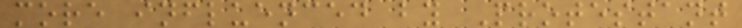more influenced by Protestant
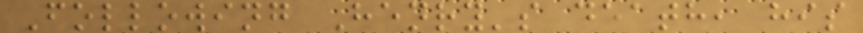Following Henry's death, his
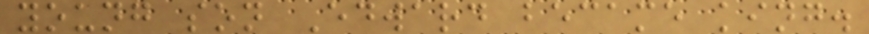young son Edward became king.
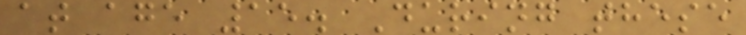at age 15. During these
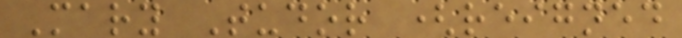Mary Tudor (reigned
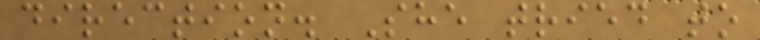direction. She tried to
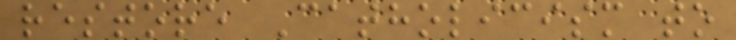restore Catholicism to
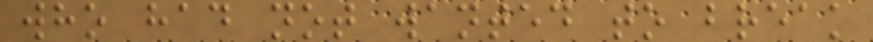who had not wanted to break
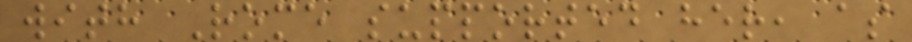with Rome supported her, as
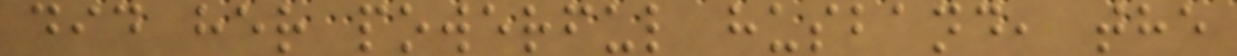did her powerful husband, the
